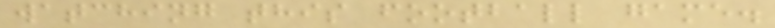watching this football game.
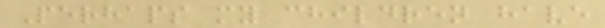Perhaps my children have
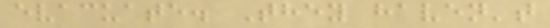evacuate. They haven't
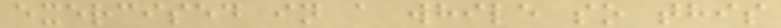exercised in a while so this
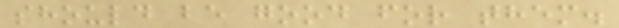should be good for them.
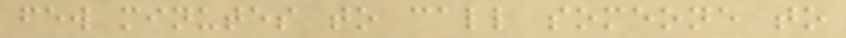few minutes to call someone to
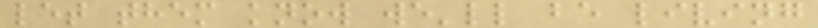let them know we'll be living
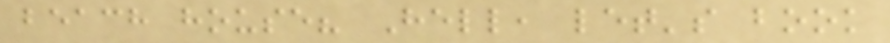beach house? Hell, let's book
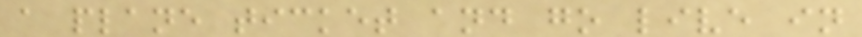a plane ticket and go live in
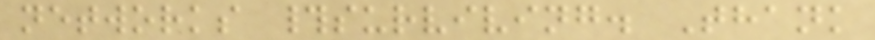networks #surviving. Thank
